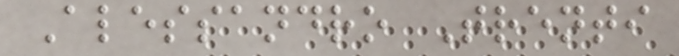Alessandro Trenti
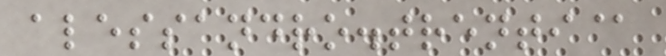alessandro.trenti@
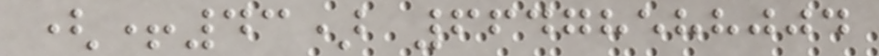(+43) 66478588004
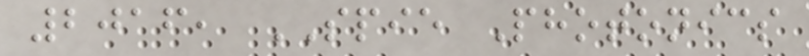2016, SPIE Photonics
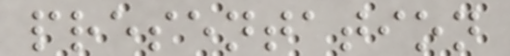presentation
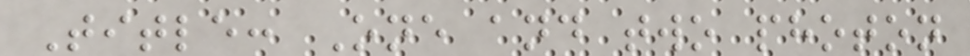Title: One and two photon
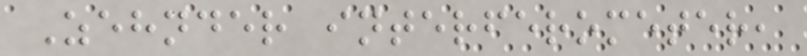Zehnder interferometer,
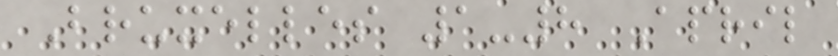Bruxelles 1-8 April
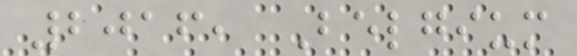2016, Belgium
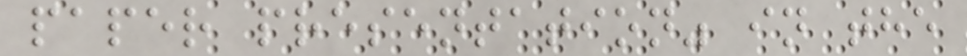paper presentation" in the
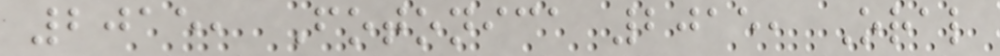2015, Fotonica 2015, Oral
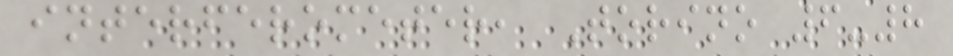interferometer, Torino 6-8
